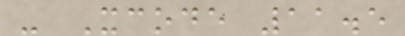- Xcode 11.5
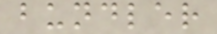bundler
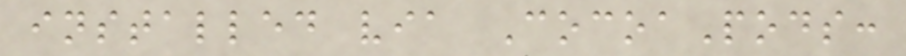installed via CocoaPods:
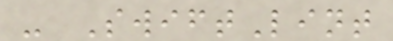- SwiftLint
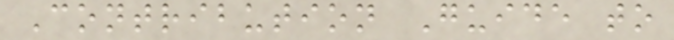Contribution Guide to
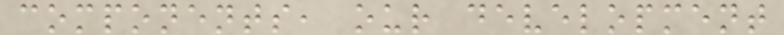components, our development
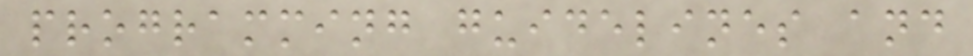programming guidelines and
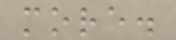more.
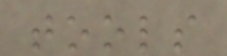tools
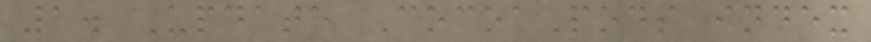1. Update CocoaPods index
